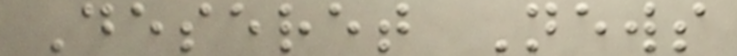Deseret News
